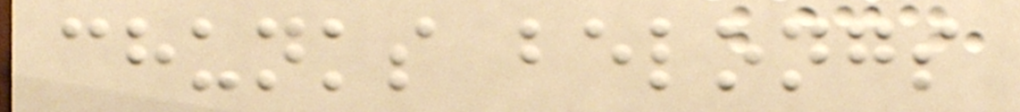chunks belongs
